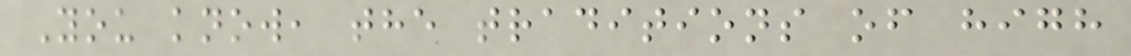You know, the traditions of high
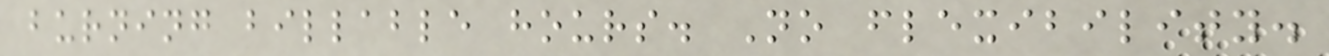burning billable hours. No flexibility.
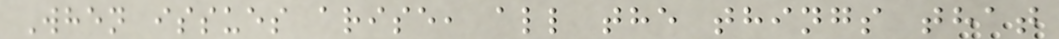When issues arise, all the things that
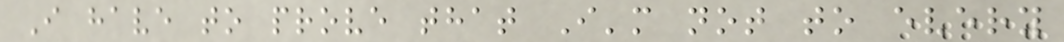I have to prove that I'm not to every
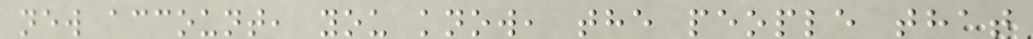new account, you know, the people that
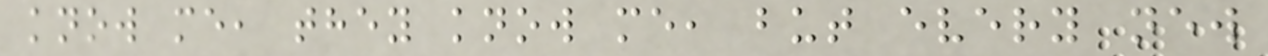know me, they know me, but every new
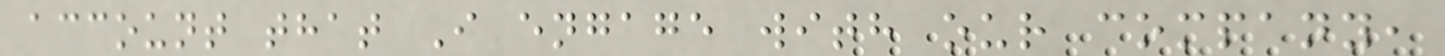account that I engage with our company,
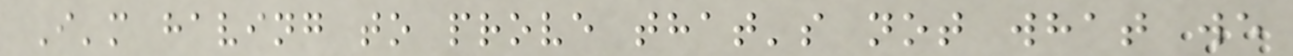I'm having to prove that's not what we
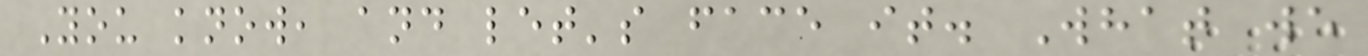You know, and let's face it. What we
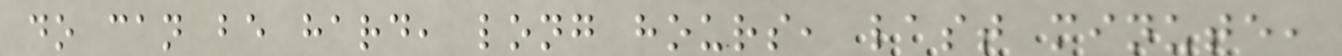do can be hard, long hours, last minute,
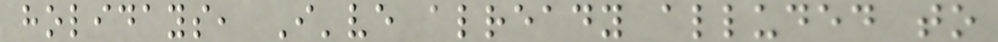holidays, I've already alluded to
